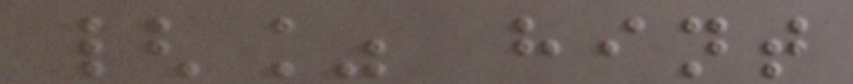{% hint
